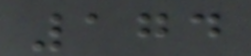174
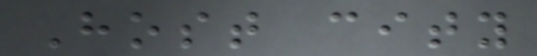Host city
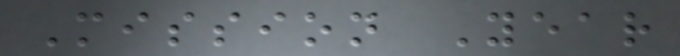Mission Year
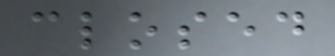closed
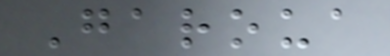Garoua
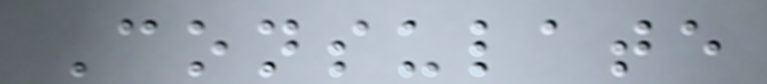Consulate
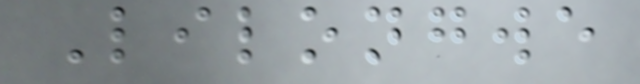Lilongwe
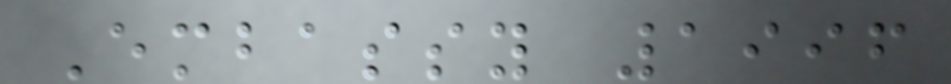Embassy 1996
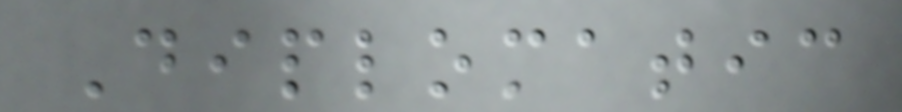Diplomatic
